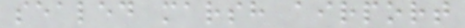sealed marsh airport
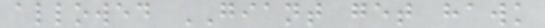allowed GIANT get hawk
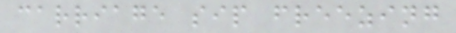carriage sip freezing
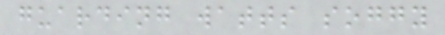guarding watts soggy
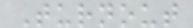Turnout
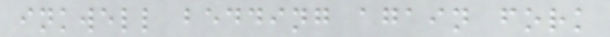inkwell bedding again fork
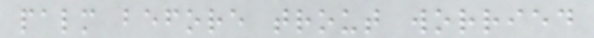palm before trout worried
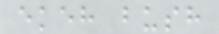ekeh bush
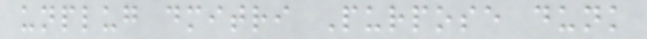unplug dmitri Purpose dunk
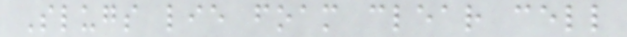Slugs lie foam clear cell
